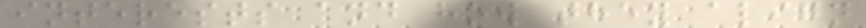interests and how they align
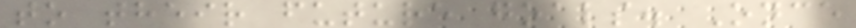to their future goals. Once
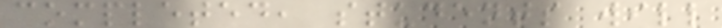completed, students will
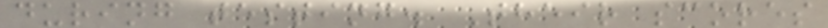during testing. Their scores
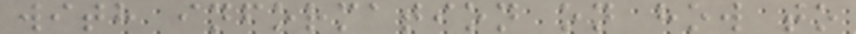with information on how to
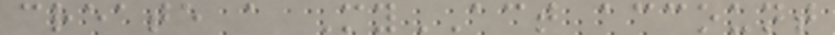create a MyACT account
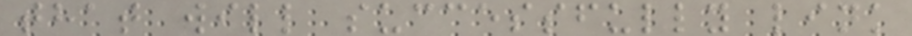that will successfully link
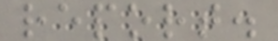report.
